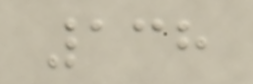138
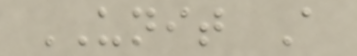UNIT A
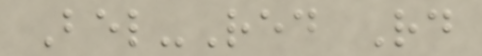Bel-Red Rd
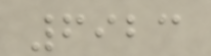6923
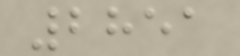2851
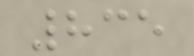835
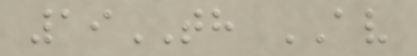19TH AV
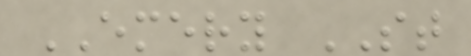EMERY ST
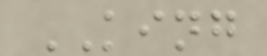KING
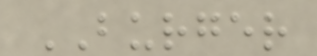BURGER
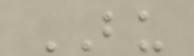BU
